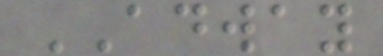ADWAY
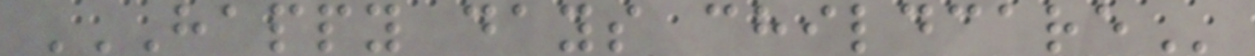HAPPY DAYS CHILDCARE
